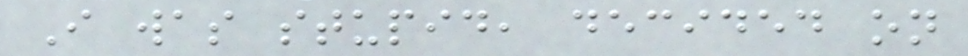I was stupid, decided on
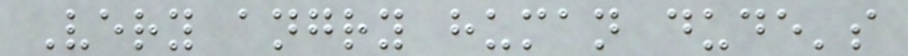Very angry human dude's
